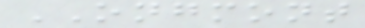ONGMONT
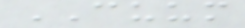CUUM
